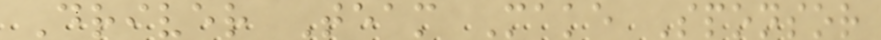Driver Team Make Sponsor
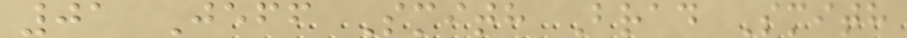01 Jeff Smith Brad Smith
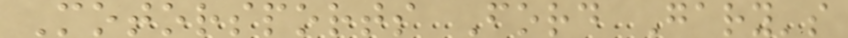Motorsports Ford Gary's
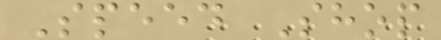Speed Shop
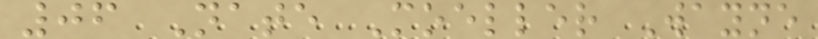06 Nate Moeller Wayne
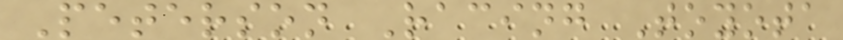Peterson Racing Toyota
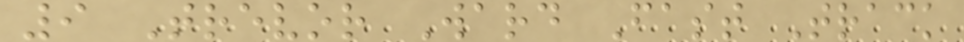9 Trevor Ward Fast Track
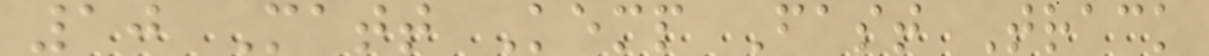10 Matt Kemp Fast Track
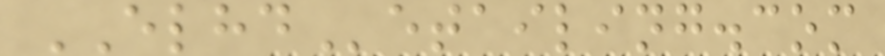ELHDetailing.com
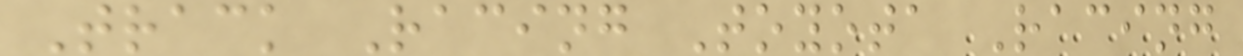Track Racing Toyota Racing
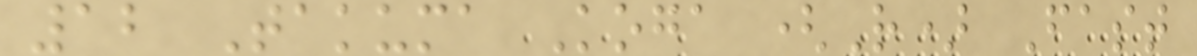12 Takuma Koga (R) Fast
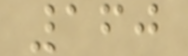160
